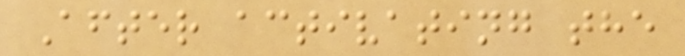After activating the
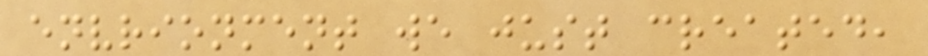envrionment we just created,
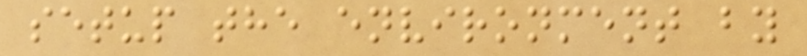setup the environment by
